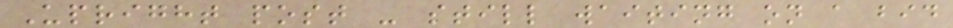Upright post - still waiting on a bid
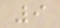9
